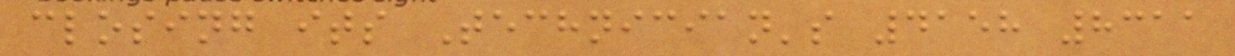closing its Technician's 4158 8311
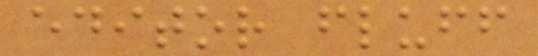editor fluff
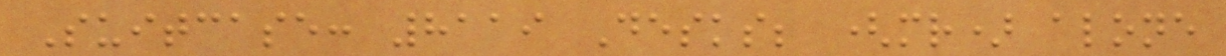Suitcase: 8119 Desks; (mr) alone
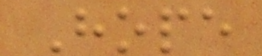Hope
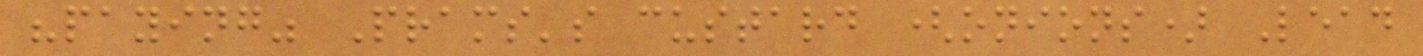"paying" Prams's custard (onions) Lead
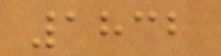1832
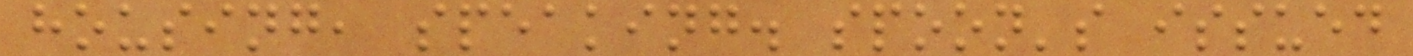housing, speaking. spoon's issued
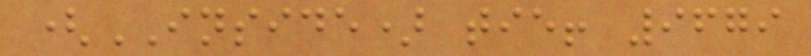(INSIDE) tie! 9679
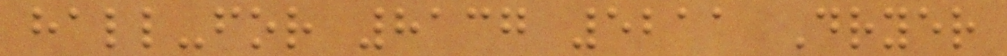hall-for 8137 5211 Dryer
